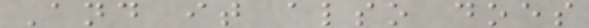And it also does
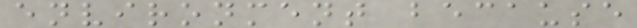environment because
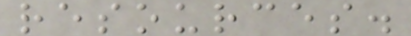resources.
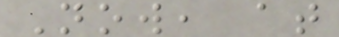Now, at
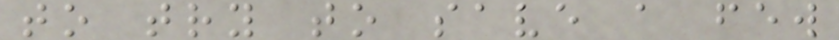to try to save a few
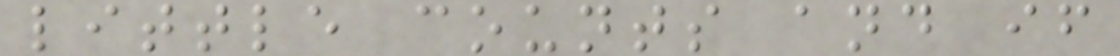little counts and if
